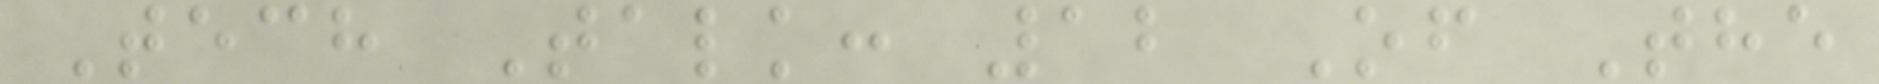Tech Talk: 12 Of The
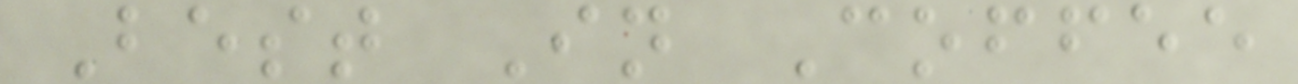Best In Coffee
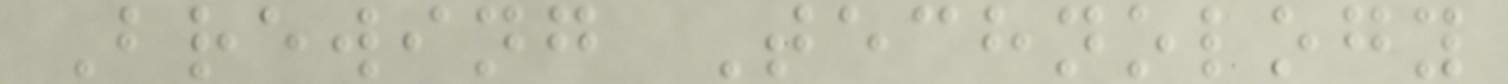Brewing Technology
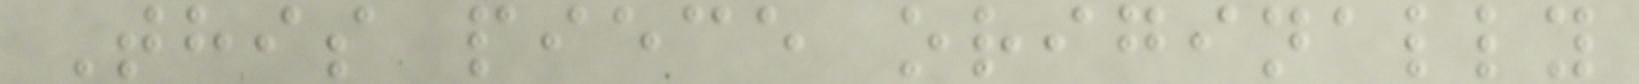This piece originally
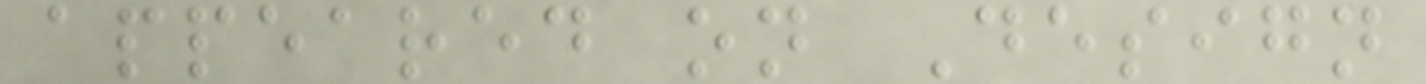appeared on Design
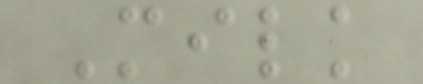Milk
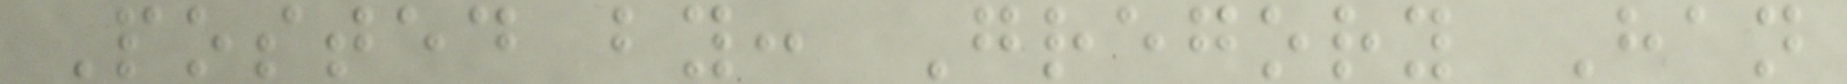Posted by: Gregory Han
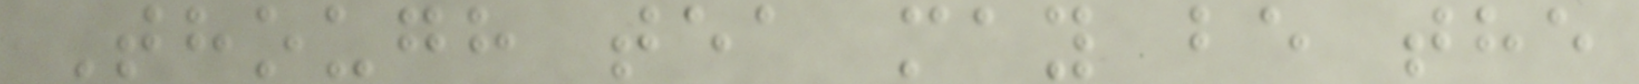Though tea may be the
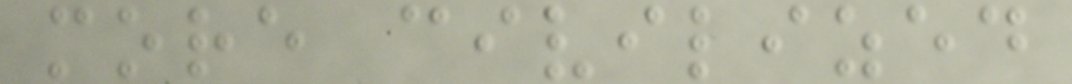more civilized
